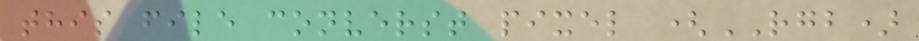this file converst pixel (RGB)
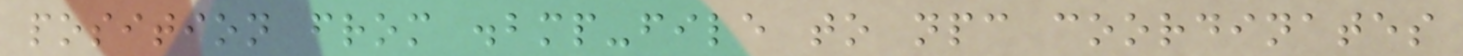position from .bmp-file to npc coordinates
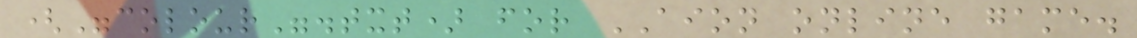("colour".txt) for AION online game.
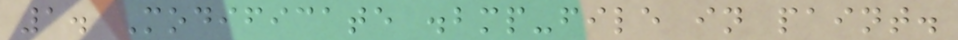1. Modificate .bmp-file in paint.
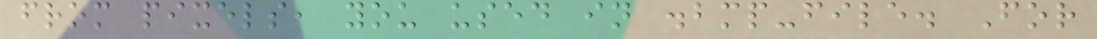from pixels, you used in .bmp-file. For
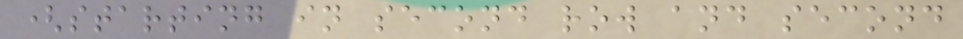(starting in second row and second
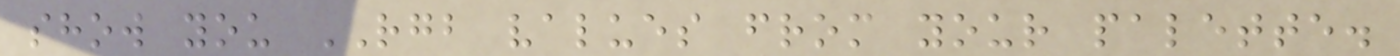show you RGB values from your palette.
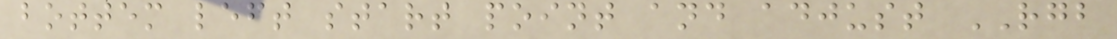bottem left start point and adjust RGB
